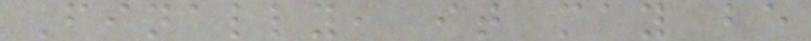Finally, it may be
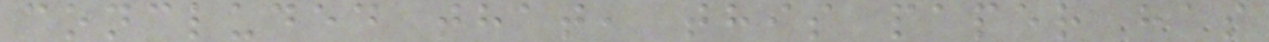concluded that, this paper has
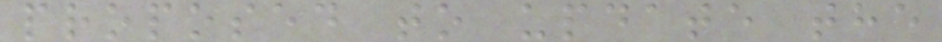proposed to update the
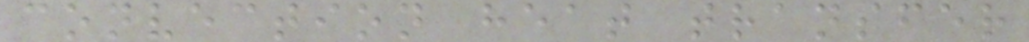convection heat transfer
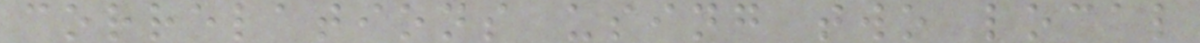correlations using two local
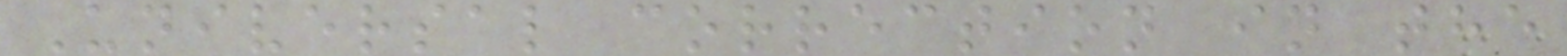Universal correction in the
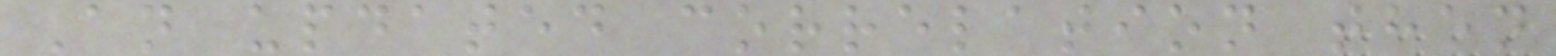An updated correlation then
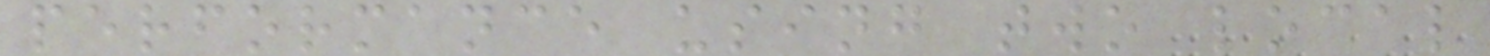performance using two local
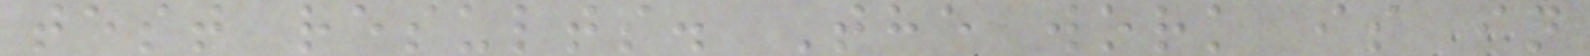test results. The work is in
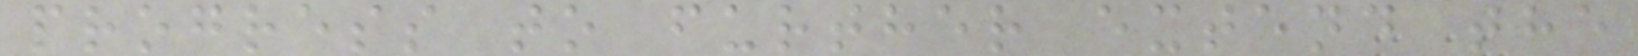progress to further extend the
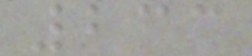233
